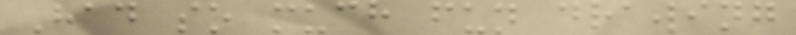Had so much fun drawing
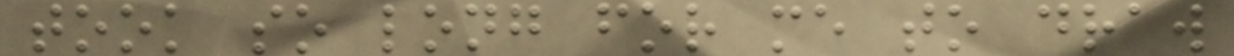took so long for me to draw
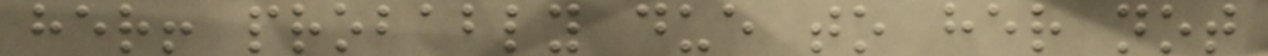her! probably due to her not
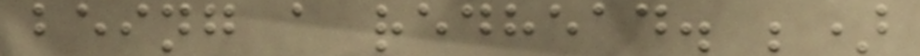being a redhead. ;)
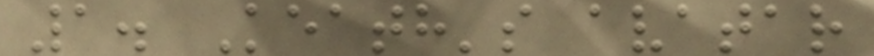1. Keath's avatar
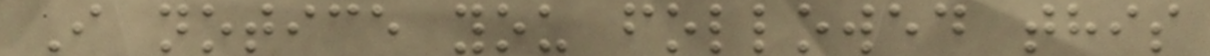I notice you followed this
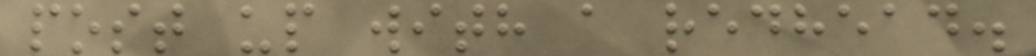post up with a redhead.
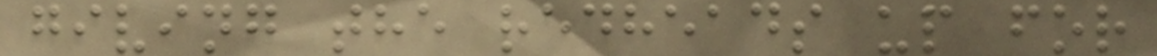giving the redheads up for
